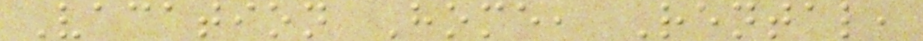Vacation Home, Rental,
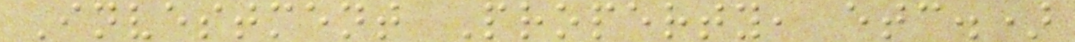Investment Property, etc.)
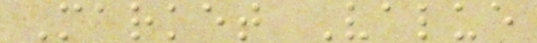Market Value
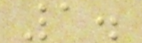1.
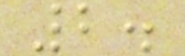2.
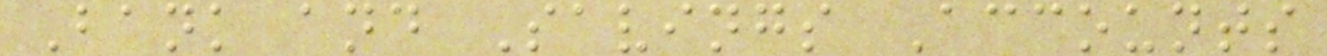Bank and Savings Accounts
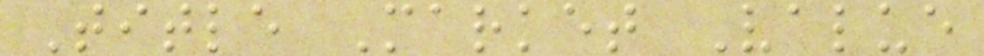Title Market Value
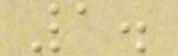1.
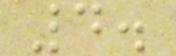4.
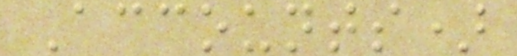Accounts)
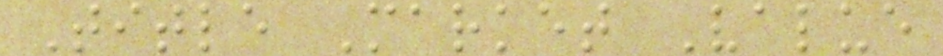Title Market Value
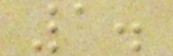1.
